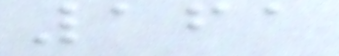161
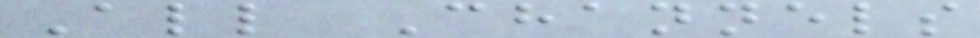All Channels
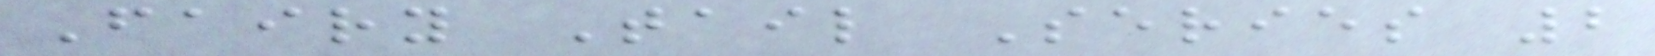Fairy Tail Series 2
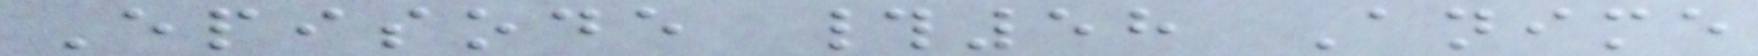Episode #58 Anime
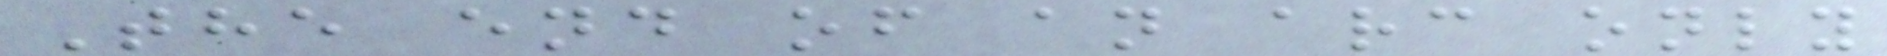The end of an arc only
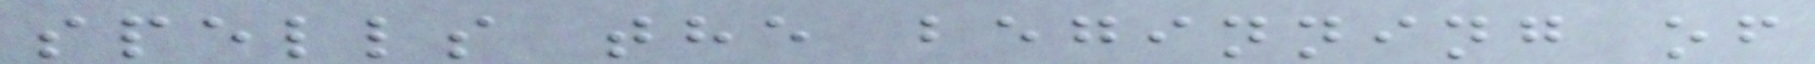spells the beginning of
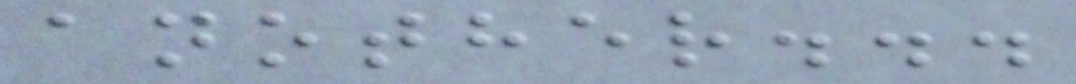another...
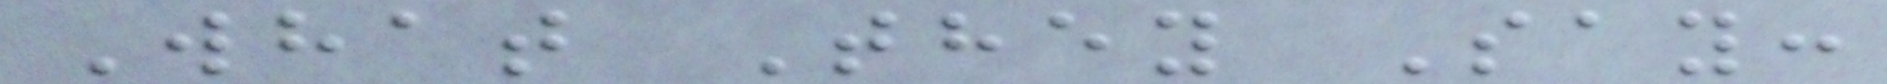What They Say:
